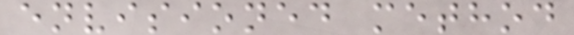envisioned method
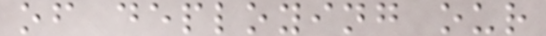of deploying our
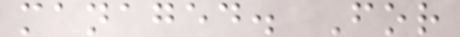managed. For
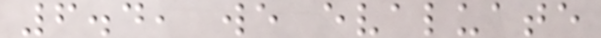6.4, we evaluate
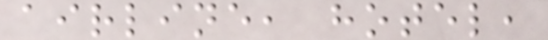airline, hotel,
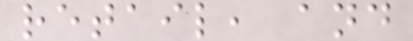retail, and
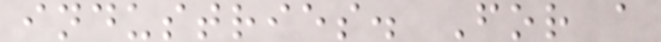industries. For a
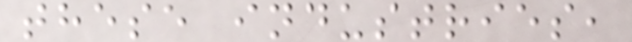these industries,
